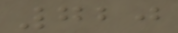720
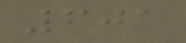601
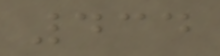434
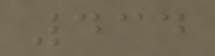434
